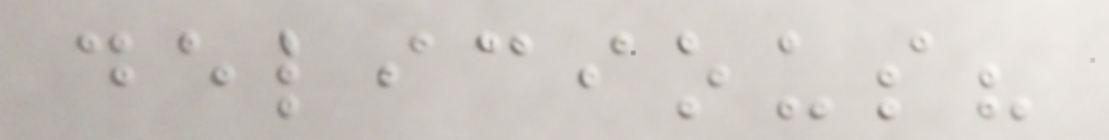delicious?
